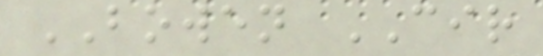BOWEN CIR
